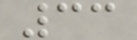33
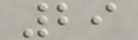29
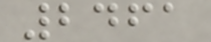2461
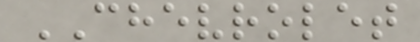CHEVROLET
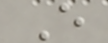E
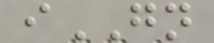iGN
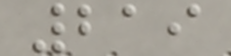219
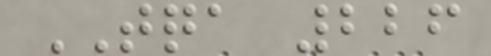TQA 226
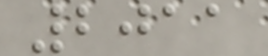2011
